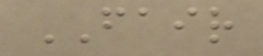FAIR
